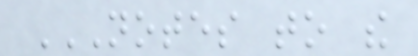NOTES TO THE
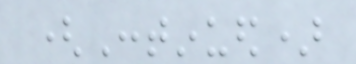(Continued)
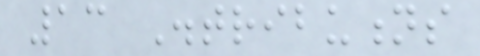13 Distributions
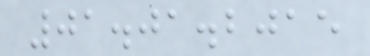01.01.2015
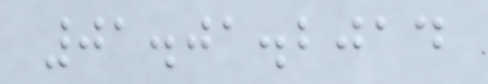01.01.2014
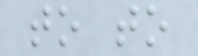to to
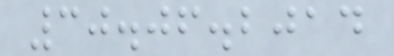30.06.2014
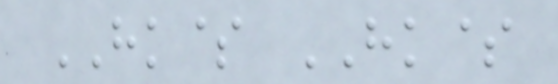HK$ HK$
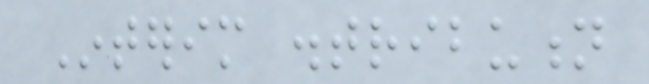Interim distribution
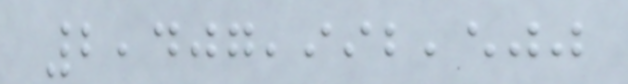2,407,992,500
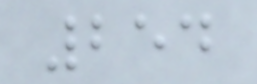254
